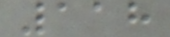118
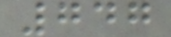747
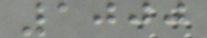1000
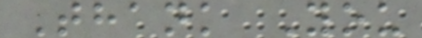Thank You
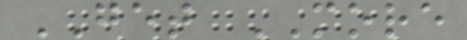GET MORE
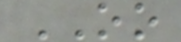OO
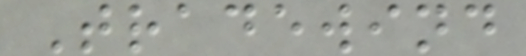Tradewind
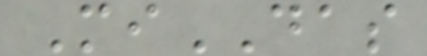MiDAS
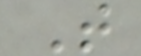T
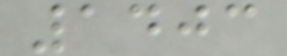1403
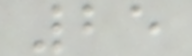25
